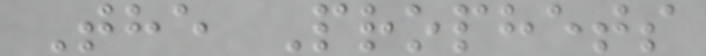The Prophets
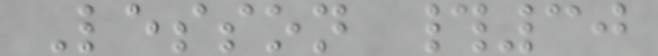Lesson #30
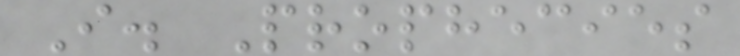I. Prophecies
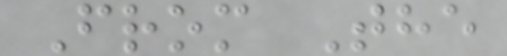From The
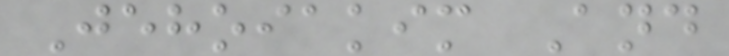Jehoiakim And
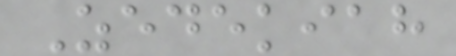Zedekiah
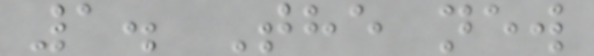1. The new
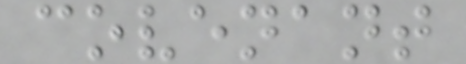covenant
